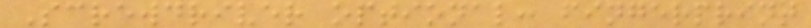Screwdriver optional: fingerprint
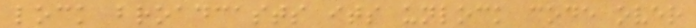lock broadcasts its unlock code over
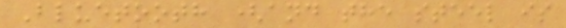Bluetooth (and the steel is
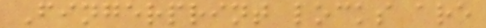Fingerprint locks are
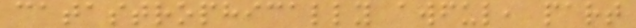catastrophically awful, part
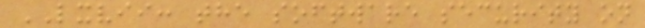LXVII: the software security on
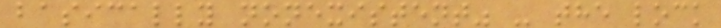basically nonexistent" - the lock
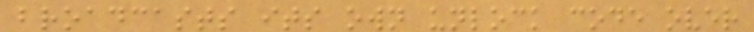broadcasts its own unlock code over
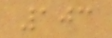103
